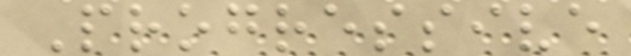Progressive
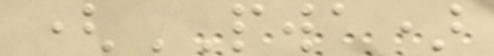(PWA)
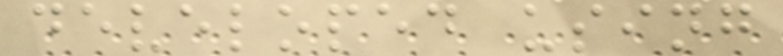developed using
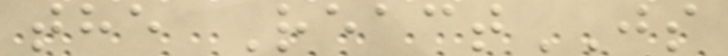the ReactJS
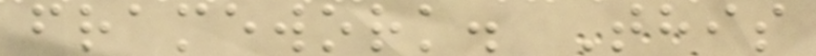framework. This
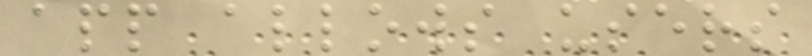app allows users
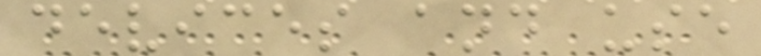devices and use
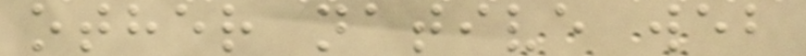other native web
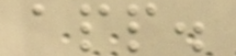app.
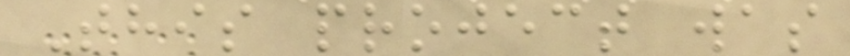This project was
